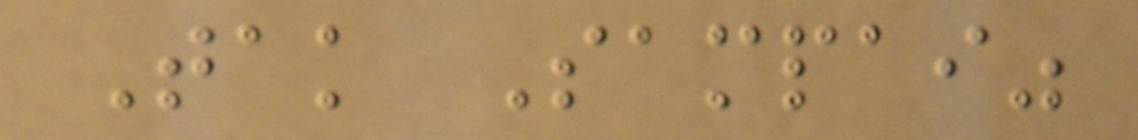Tak Sampai"
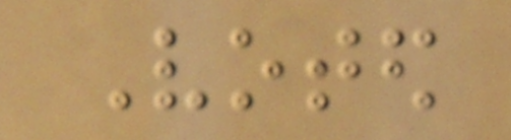Voted
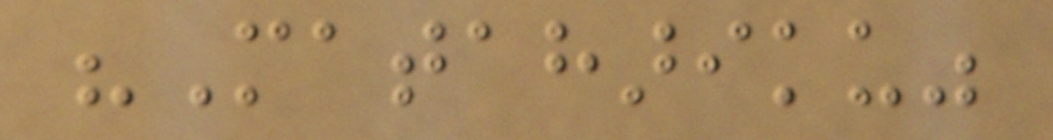"Matahariku"
